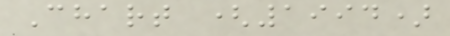Chart (1994)
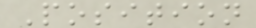Position
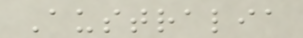Australia
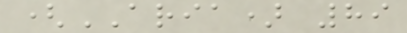(ARIA) 89
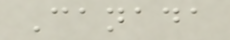Canada
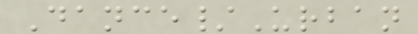Dance/Urban
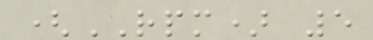(RPM) 5
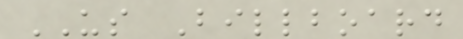US Billboard
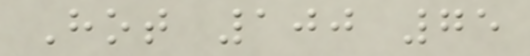Hot 100 75
